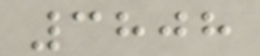3808
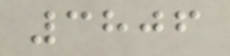3806
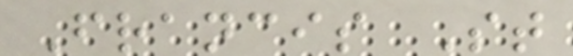Francis St
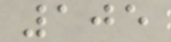105
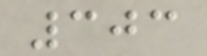303
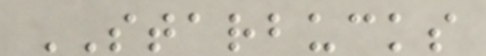STARBUCKS
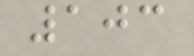103
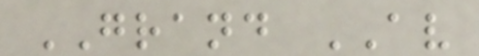GRAND AV
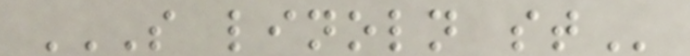S LINOLN ST
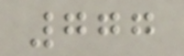777
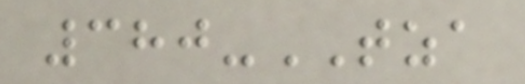380-TZA
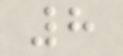8
